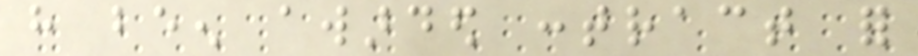have been awarded contract for
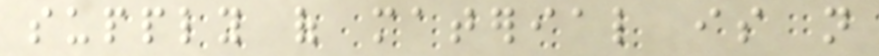supply of material is not
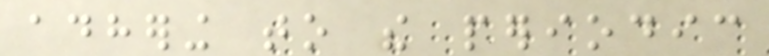adhering to the periodic
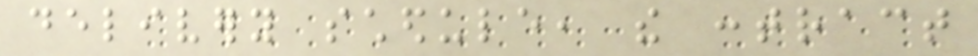delivery schedule, the contract
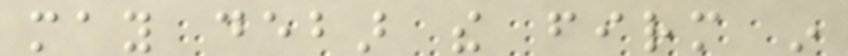may debar the firm in
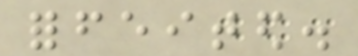forfeited.
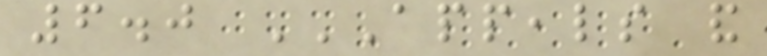6.0 APPEALS AND
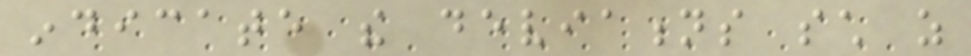indicate the deviations such as
